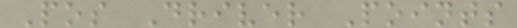Pos Driver Points
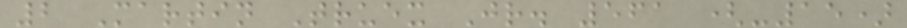2 Martin Truex Jr. 561 (-15)
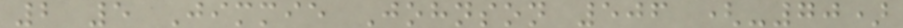2 5 Jimmie Johnson 506 (-70)
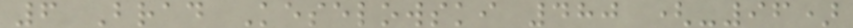6 Brad Keselowski 480 (-96)
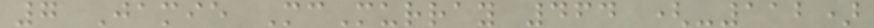7 Jamie McMurray 464 (-112)
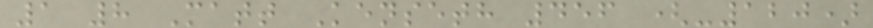1 8 Matt Kenseth 456 (-120)
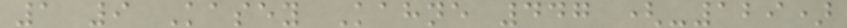1 9 Kasey Kahne 447 (-129)
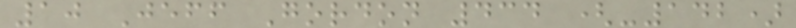10 Jeff Gordon 434 (-142)
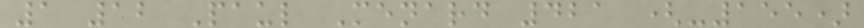1 12 Paul Menard 421 (-155)
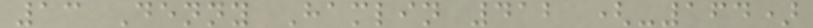13 Denny Hamlin 412 (-164)
